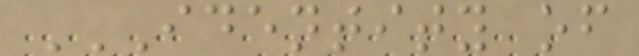IDENTITY OF
